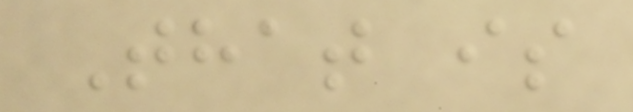That is
